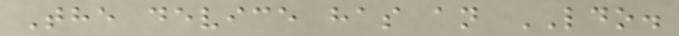The device has an LDO.
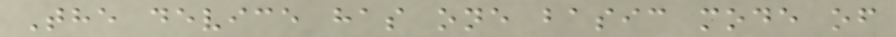The device has one basic mode of
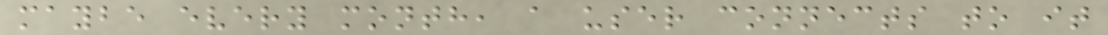maybe every month, a user connects to it
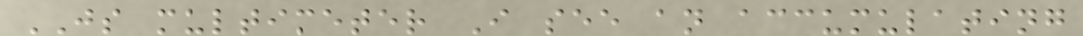JS multimeter I see an accumulating
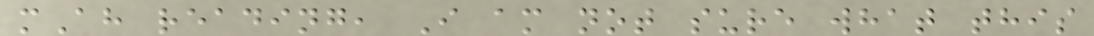mAh reading, I am not sure what this
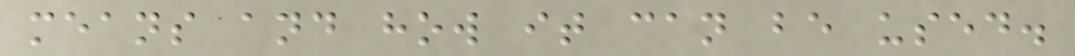means and how it can be used.
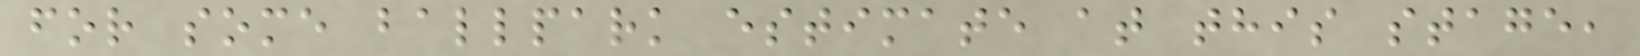for some ballpark estimate at this stage,
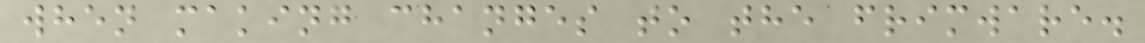when making changes to the frimware.
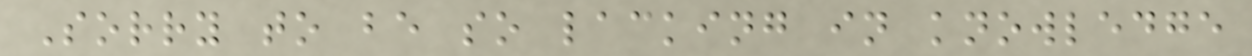Sorry to be so lacking in knowledge
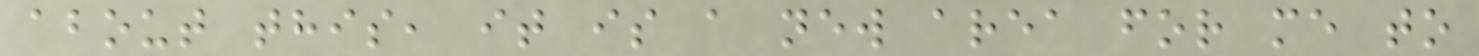about this, it is a new area for me to
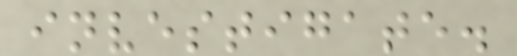investigate.
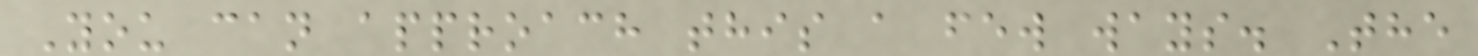You can approach this a few ways. The
